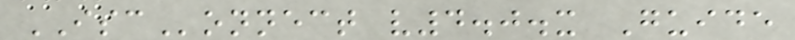ISConnect v4.0.x Guide
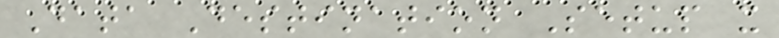Data Destination Setup x
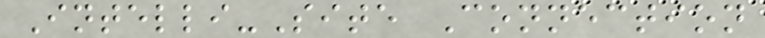Intelli-Site Connection
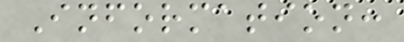Information:
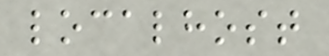localhost
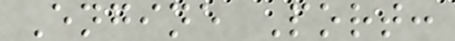Engine Port:
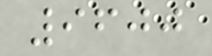9600
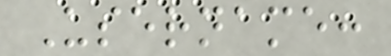Username:
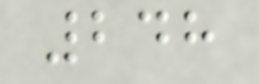248
